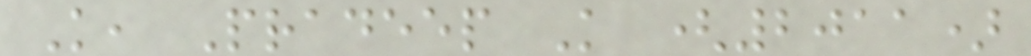K, Pradeep K (2011)
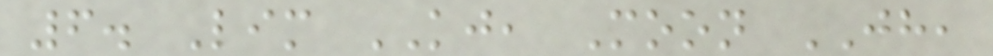6. Lim KJ, Moon JH,
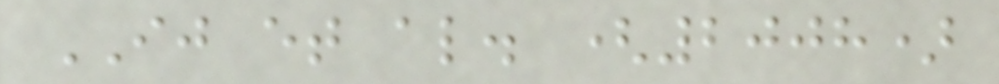IJ et al. (2008)
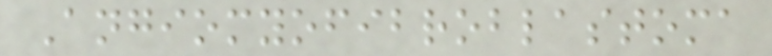Angiomyofibroblastoma
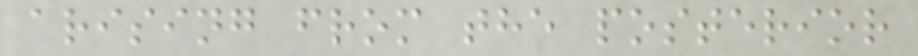arising from the posterior
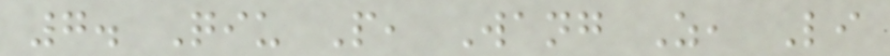7. Qiu P, Wang Z, Li
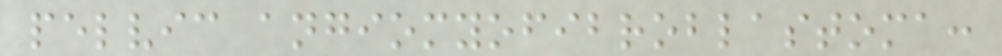pelvic angiomyofibroblastoma:
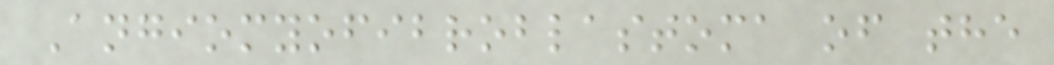Angiomyofibroblastoma of the
